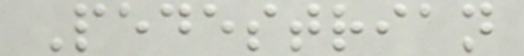Pedestrian
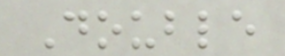Double
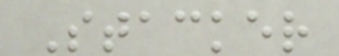Stacker
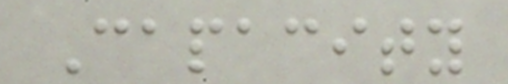Capacity
